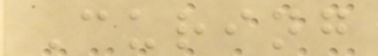Curing
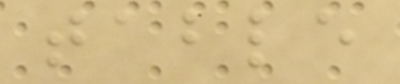table
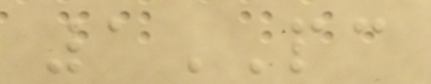1PC
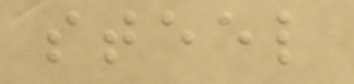steel
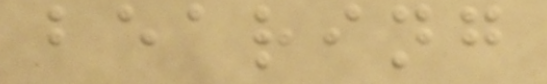bearing
